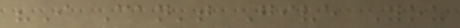"I Can't Give You
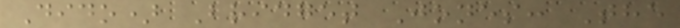Dido) Bridget Jones: The
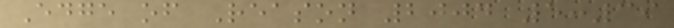Edge of Reason 2004 5:39
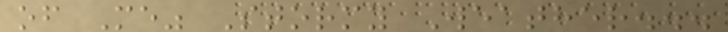of Me" Stormy Weather...
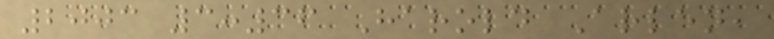2003 3:36 Harold Arlen,
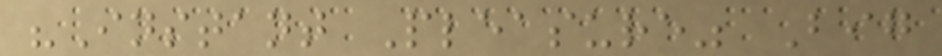"Instant Pleasure" Big
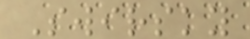Swirsky
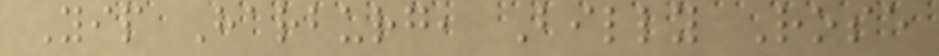Yip Harburg, Billy Rose
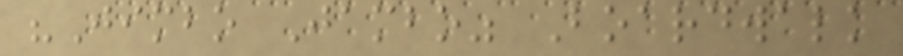"Jimbo Jambo" Boardwalk
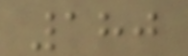180
